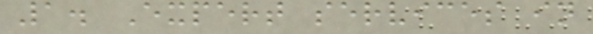1. Expert services in
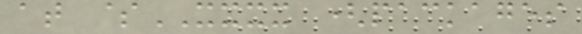at $XXXX (packages
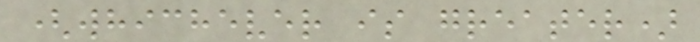(whichever is greater)
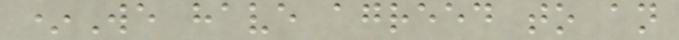*We have agreed to an
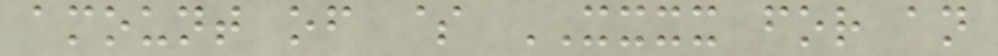amount of $ XXXX for an
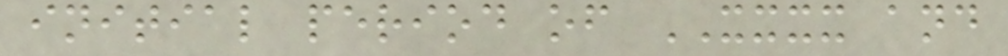initial period of XXXX and
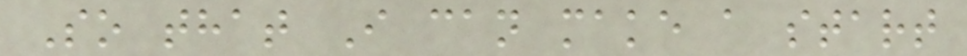So that I can make a start
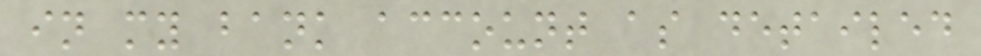in my bank account as detailed
